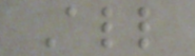All
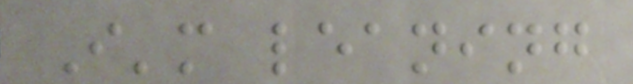I'm leaning
